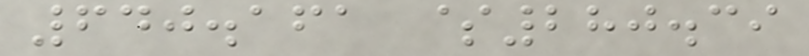640.161 $280.39
